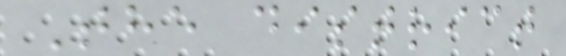The district
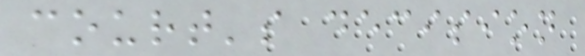court's decision
